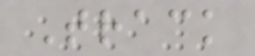Track
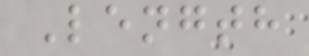Length
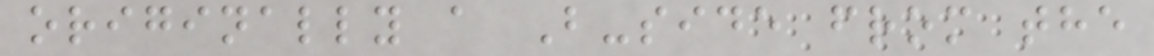originally a B-side from the
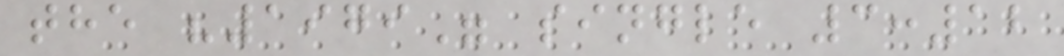the "1979" single 3:12
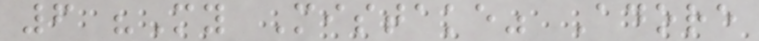6 "My Mistake" Adore
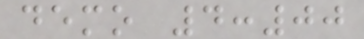demo 4:00
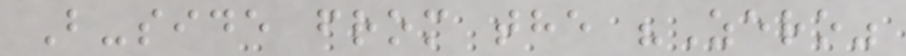B-side from the "Zero"
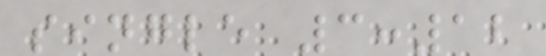single 3:12
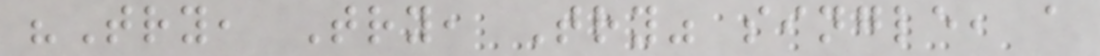"Try, Try, Try" single, a
